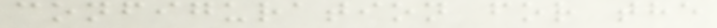configuration for the
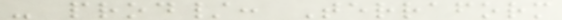- prod/: Terraform
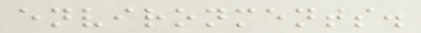environments.
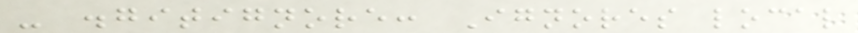- .gitignore: Ignores local
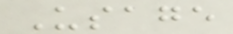Usage
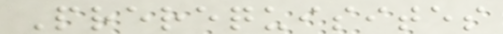Prerequisites
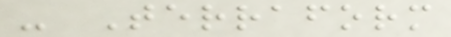- Terraform
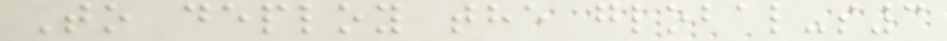To deploy the global-s3
